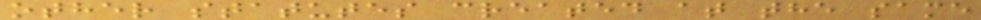other statutes created at the same
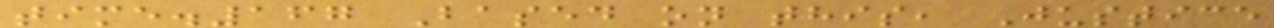time.167 Based on this, Justice
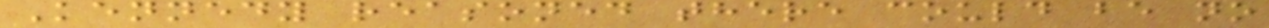Kennedy reasoned there could be no
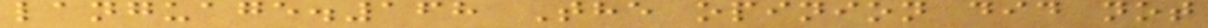language.168 The opinion did not
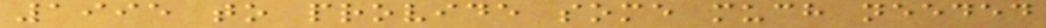1995 to provide some much needed
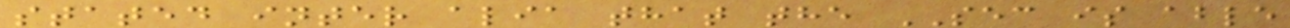stated inter alia that the SEC is able
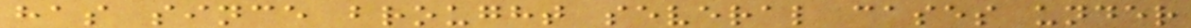has since brought several cases under
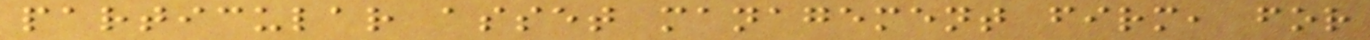particular asset management firm, for
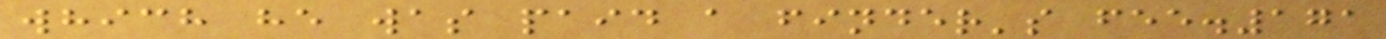which he was paid a finder's fee.171
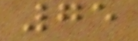75
